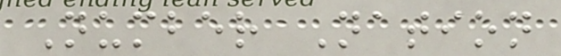Number Nation
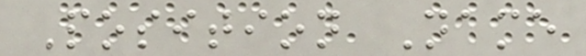Position Name
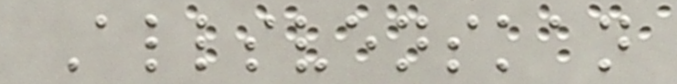Allsvenskan
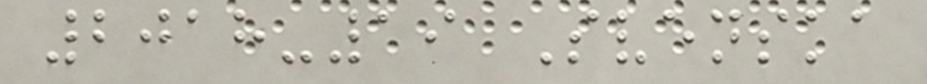2018-19 Svenska
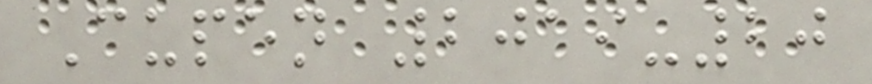Cupen 2019-20
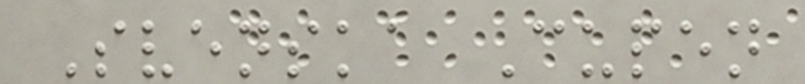Svenska Cupen
